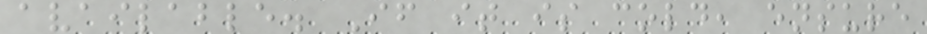available. If it is cold, ensure
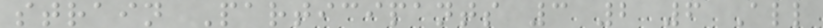strain Participants 3 2 6 All
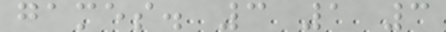games. 3 1 3
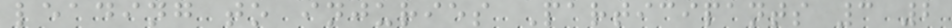leading to injuries Participants 3 2
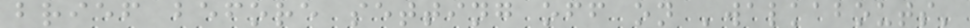brief before setting off on 'walkabouts'
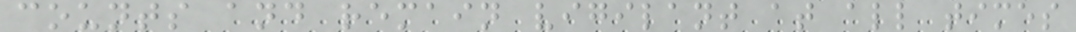counts and remain vigilant at all times
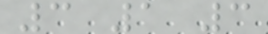3 1 3
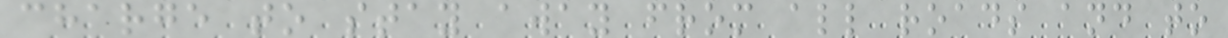charge to stay away from all roads and to
